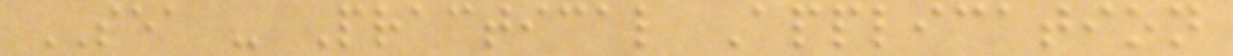SEA - Practical Application
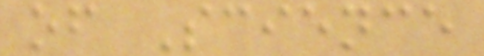of Science
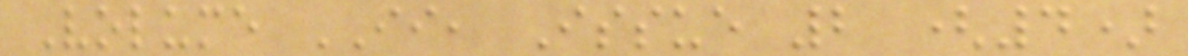Volume II, Issue 2 (4)
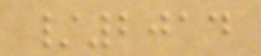/2014
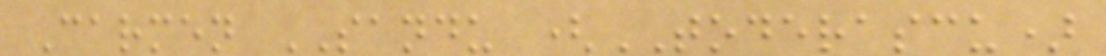Carmen SANDU (TODERASCU)
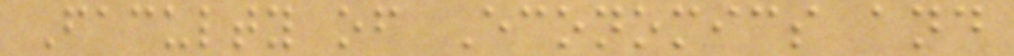Faculty of Economics and
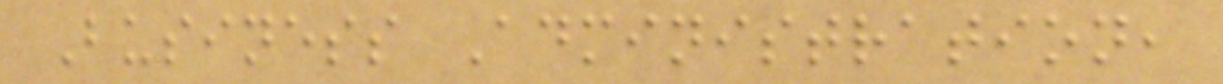Business Administration,
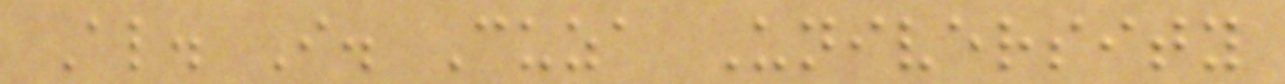Al. I. Cuza University
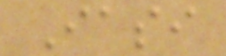Iasi
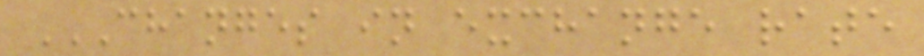CHANGES IN EXCHANGE RATE
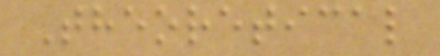Theoretical
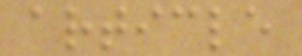article
